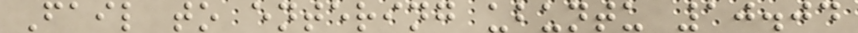Fail to entering ubuntu 10.04
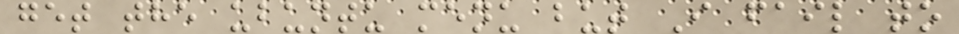get the ubuntu menu but I fail to
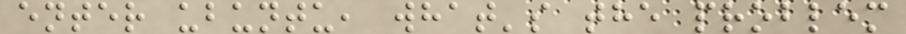enter ubuntu, what's the problem
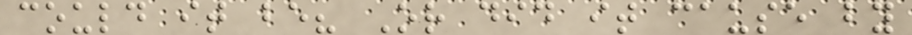could it be? Or did it cause by
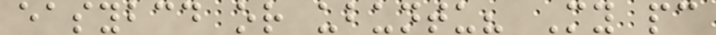easybcd or ubuntu? My pc
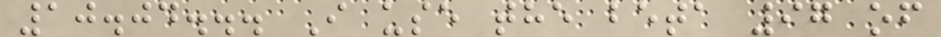10.04... I use the beta 97 of
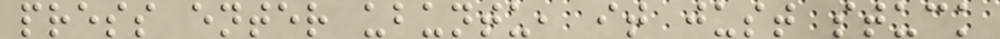press enter ubuntu, it just stuck
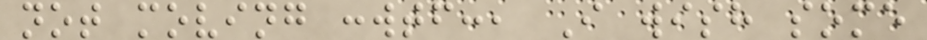not moving :wtf:, I wish some
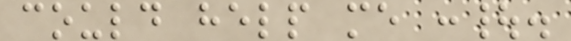could help me :|.
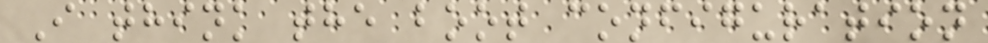I think the boot configuration
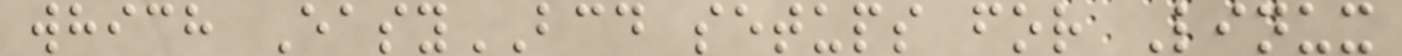which EasyBCD setups for Linux
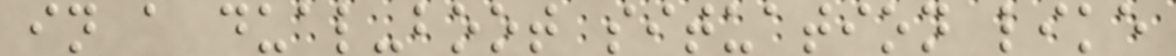in a dual-boot situation like
